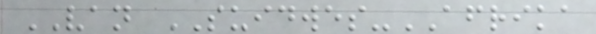VAN SUIDWES-AFRIKA
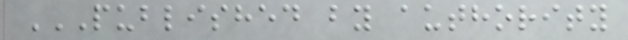PUBLISHED BY AUTHORITY
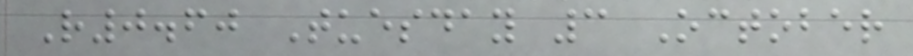R0.60 Tuesday 3 October
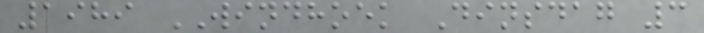1989 WINDHOEK Dinsdag 3
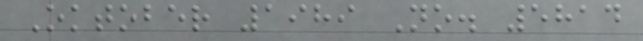Oktober 1989 No. 5814
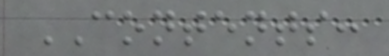CONTENTS:
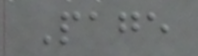Page
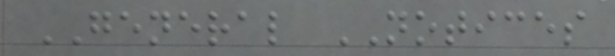GENERAL NOTICES
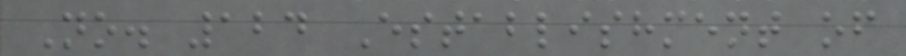No. 124 Establishment of
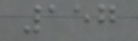157
